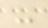-
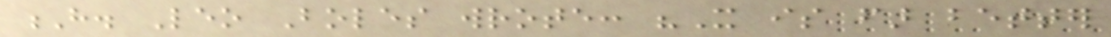H. Leo Boles wrote: "It is far better
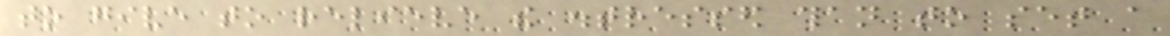to give to relieve the distressed than to set a
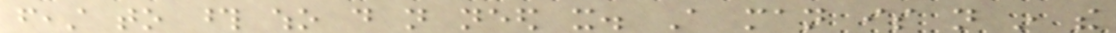feast to those who do not need it. A man is not in the
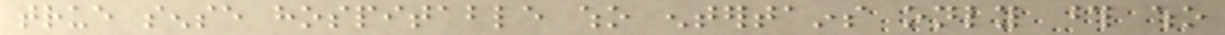true sense hospitable who entertains only those who
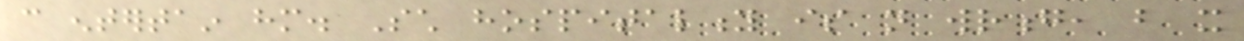can entertain him. Such hospitality is not wrong, but it
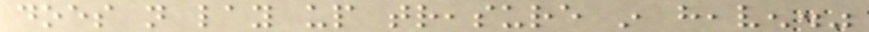does not lay up treasure in heaven."
